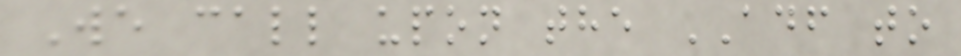We call upon the ADF to
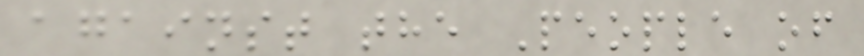against the People of
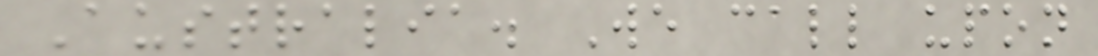Australia. We call upon
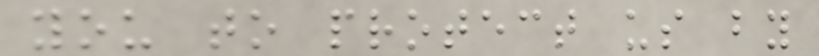you to protect us by
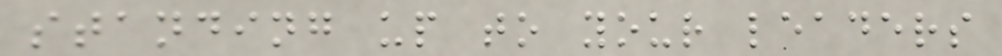standing up to your leaders
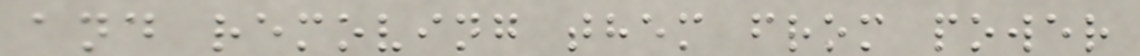and removing them from power
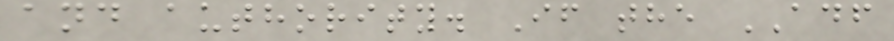and authority. If the ADF
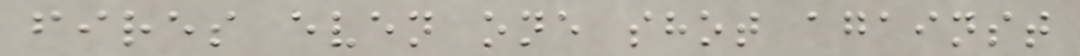fires even one shot against
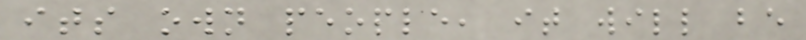its own people, it will be
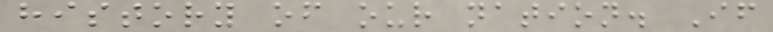history of our nation. If
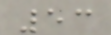53
